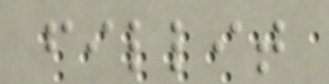fillit
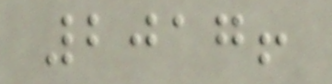2017!
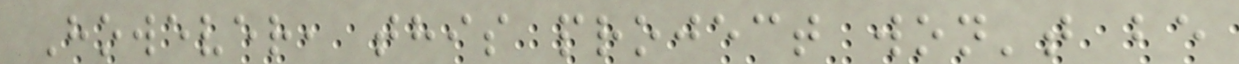However, this project won't be
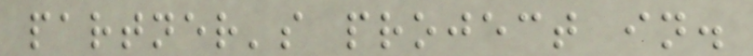partner's project in.
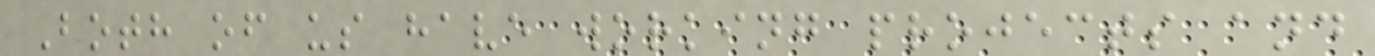Both of us have working projects and
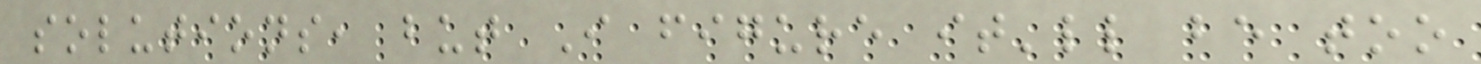solutions, but I figure it'll be too
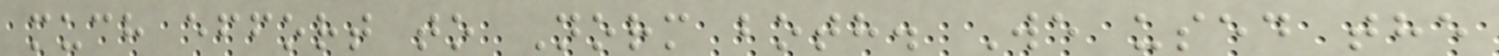much effort to Norm both. We used the
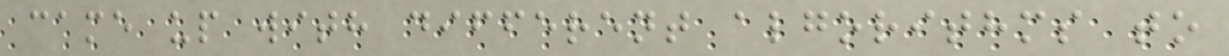came up with different algorithms to
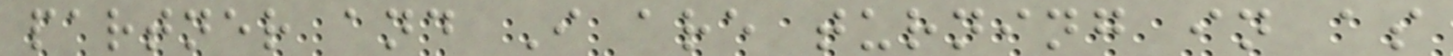partner and I are turning in as
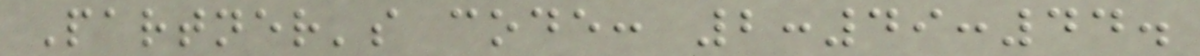Partner's code: 2:49:44.
